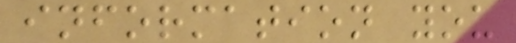information you
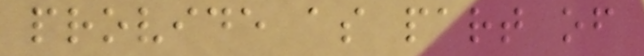provide as part of
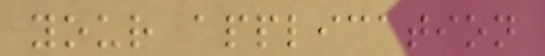your application
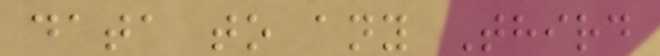data to any Third
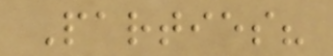Parties?
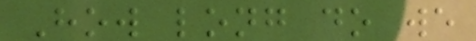How long do we
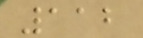112
